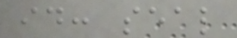id: seal
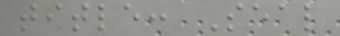title: Seal
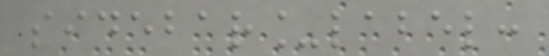sidebar_label:
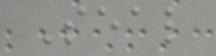Seal
